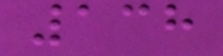138
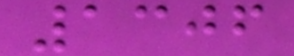1306
